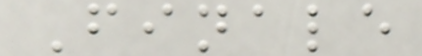Finale
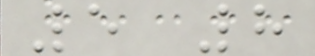5 8
